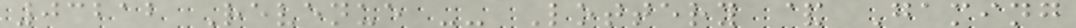03212 Revenue -- Lottery & Gaming
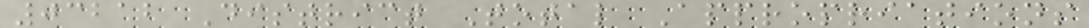03212 District Total Appropriations
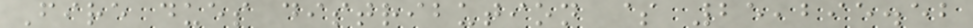Fire dues distribution $ 25,295.52
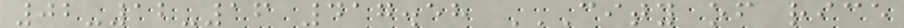02-12-16 417.58 CITY OF RICE
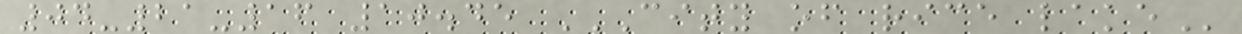04-21-16 10.45 CITY OF RICE LAKE
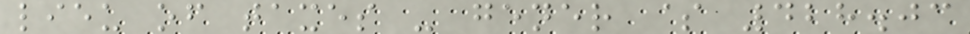lieu of taxes - gener $ 428.03
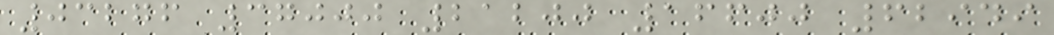03276 37000 21200 16600 62949
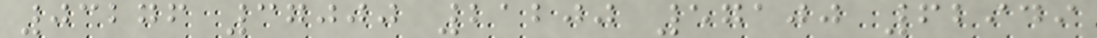03276 37000 21200 57100 62949
